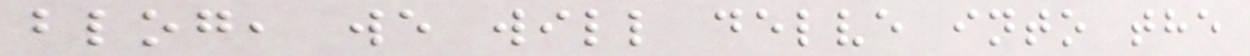blog, we will delve into the
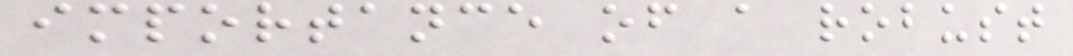importance of a robust
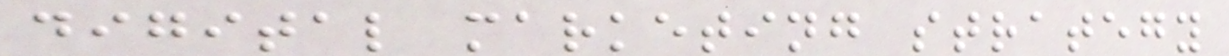digital marketing strategy
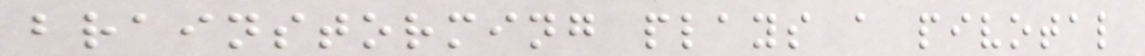brainstorming plays a pivotal
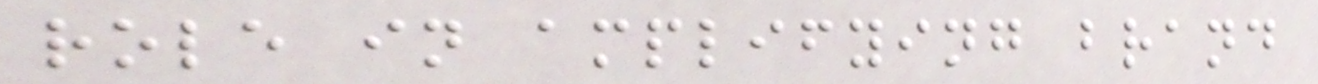role in amplifying brand
